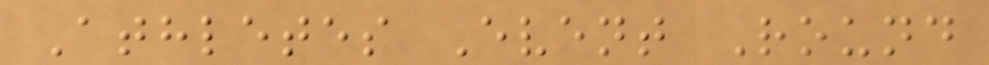Athletes Event Round
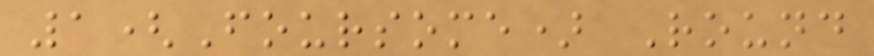1(Foursome) Round
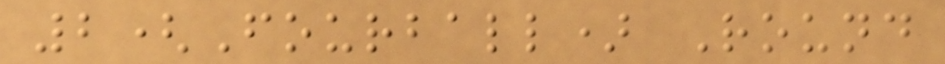2(Fourball) Round
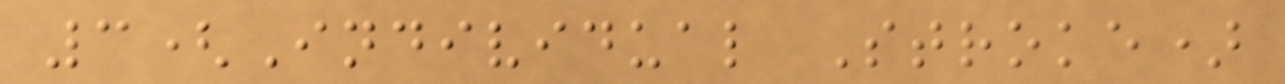3(Individual Stroke)
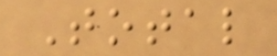Total
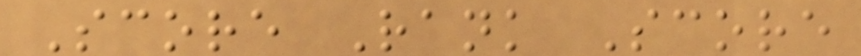Score Rank Score
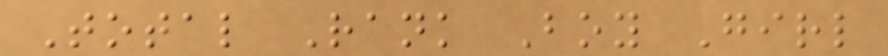Total Rank Boy Girl
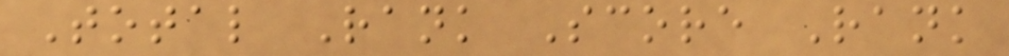Total Rank Score Rank
